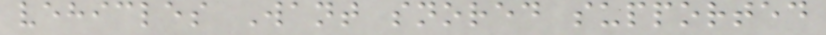vehicles Want snored supported
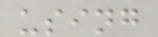using
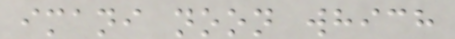imani noon which
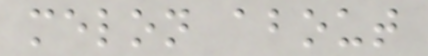melon about
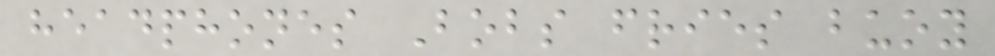headphones Bobs fries buoy
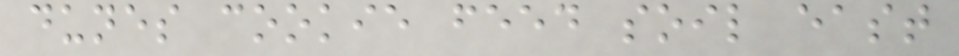dunes cookie feed soil east
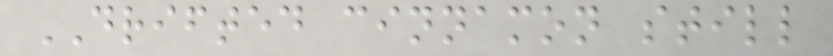DRIFTED cinnamon still
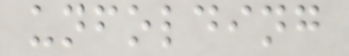unfolding
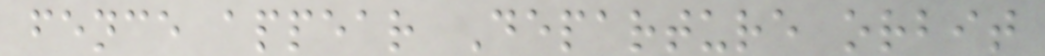fence appear Departure orbit
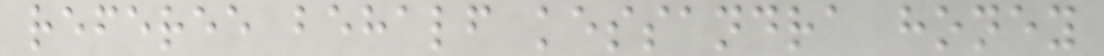referee behalf kessandra honey
